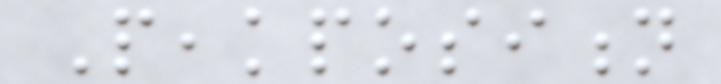Peakposition
